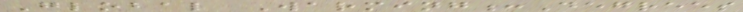Global Warming:Degrees
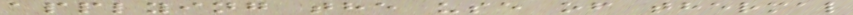applying the use of thermal
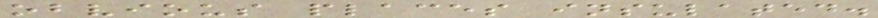obvious places insulated.
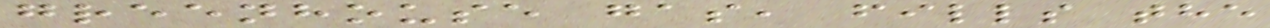greenhouse gas, fills the
